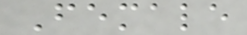Female
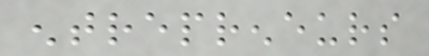entrepreneurs
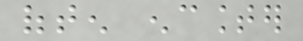often encounter
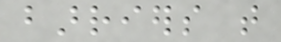barriers that
